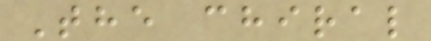The chiral
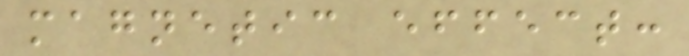magnetic effect:
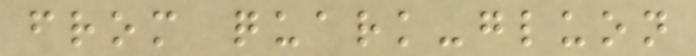from quark-gluon
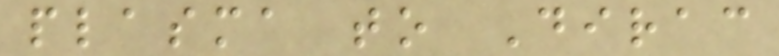plasma to Dirac
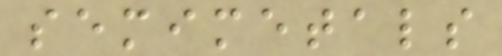semimetals
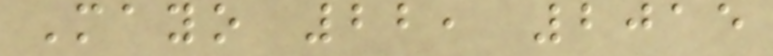Mayo 22, 2015
